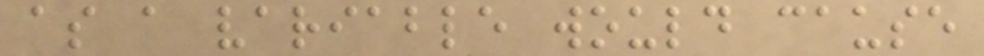as a variable would cause
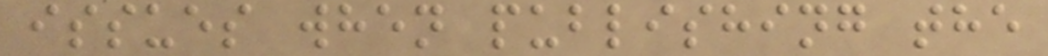issues when publishing the
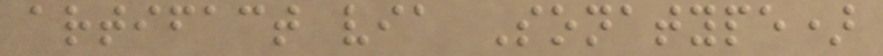artifact via Sonatype)
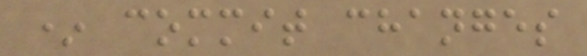* commit changes
